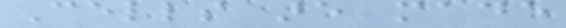Cells are made
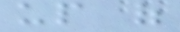up of
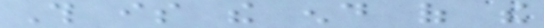This is the end of the
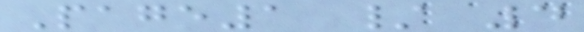Page1 / 4
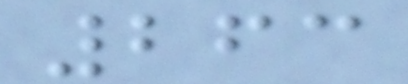263
